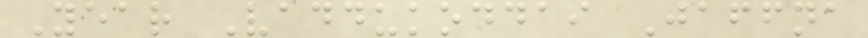Year Vaddukoddai Jaffna
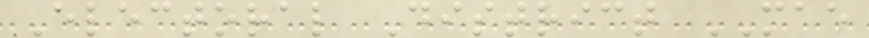Electoral District MAE
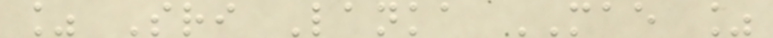% Sri Lanka MAE %
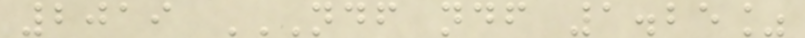2019 NDF NDF 1.25%
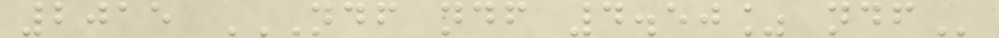2015 NDF NDF 4.50% NDF
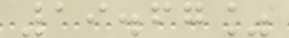19.67%
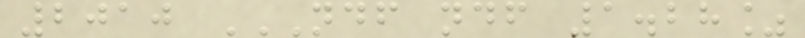2010 NDF NDF 1.28%
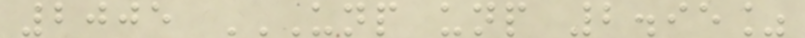2005 UNP UNP 2.95%
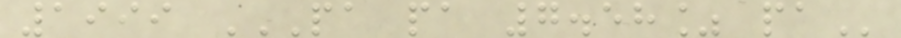1999 PA PA 7.58% PA
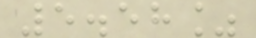5.58%
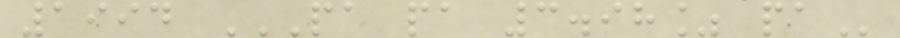1994 PA PA 3.98% PA
